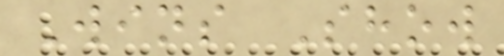Wins Show
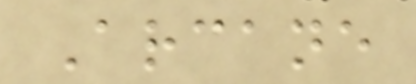Arcane
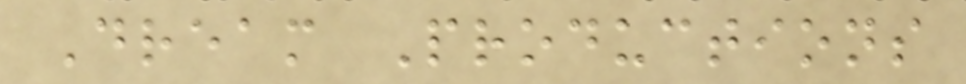Dream Productions
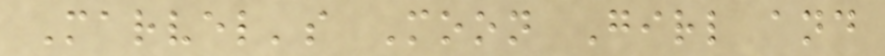Marvel's Moon Girl and
